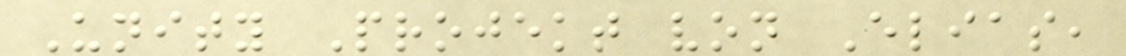Unity Projekt von Elias,
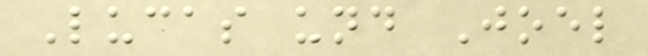Lucas und Joel
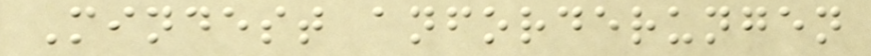Mindest anforderungen
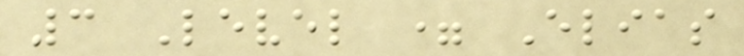3 Level = Elias
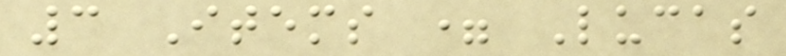3 Items = Lucas
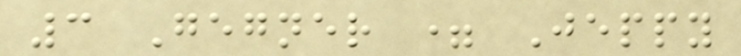3 Gegner = Jeppy
